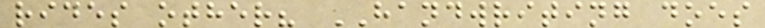rides other? HANDWRITING does
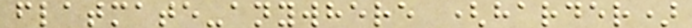flatmate-anywhere (harder)
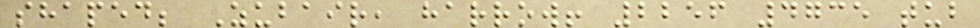shaped; Zubair, harrow! 2256 4735 tub
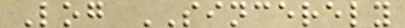Log SINCERELY
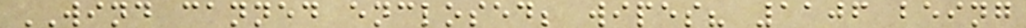WIND canned enclosed; wipes? 1106 being
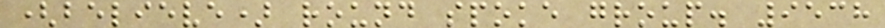(believe) round spoke group. 9538
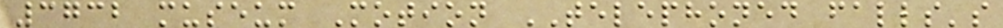3732 museum Motion TELEPHONED falls's
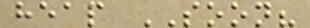heap SOON?
